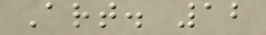Art. 12
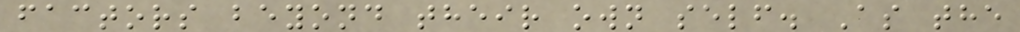factors beyond their own self. As the
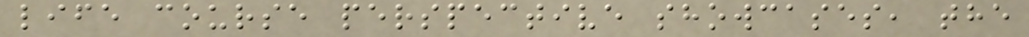life course perspective showcases, the
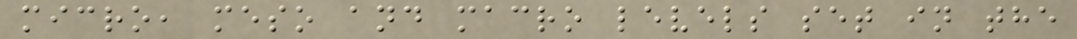micro, meso and macro levels set in the
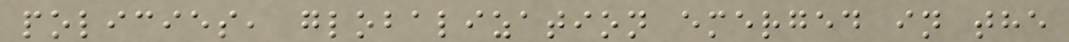policies, globalization emerged in the
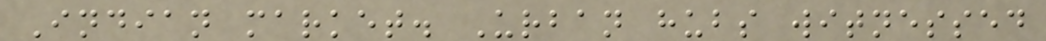Indian market. Urban hubs witnessed
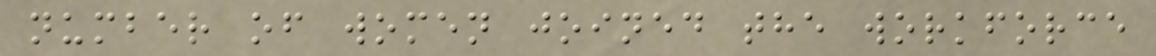number of women joined the workforce
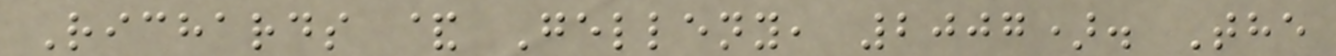Richards & Gelleny, 2007). The
